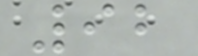92
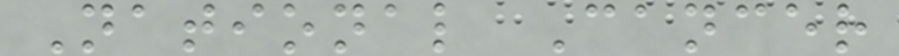National Cancer
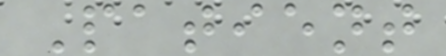Patient
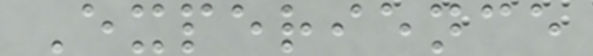Experience
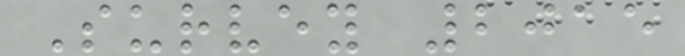Survey 2015
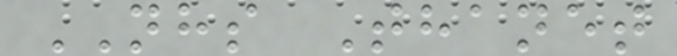NHS Thanet
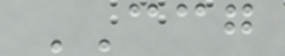CCG
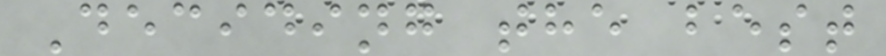Deciding the best
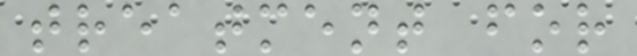treatment for
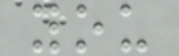you
